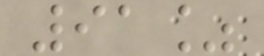91%
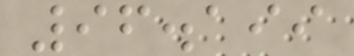96.199
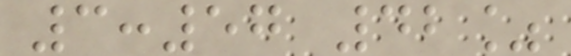3:57 42%
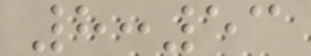8:53
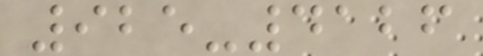925-4126
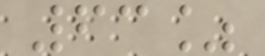63%
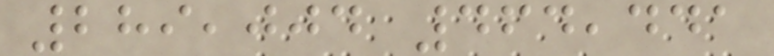289,004 464,441
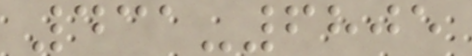431-6805
